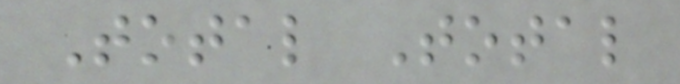Total Total
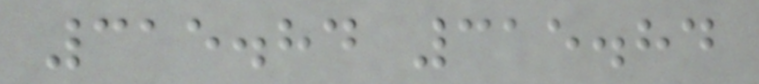315.84 315.84
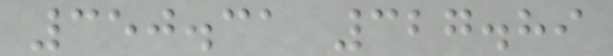350.31 327.89
